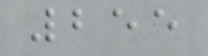255
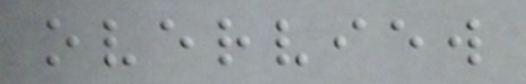overview
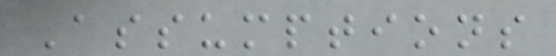Assumptions
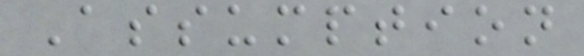Assumption
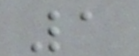1
